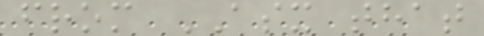from ASX that
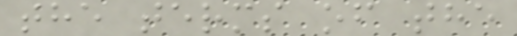the terms of the
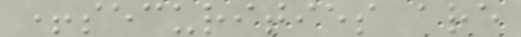+securities are
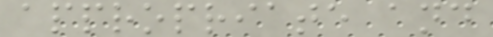appropriate and
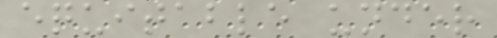equitable under
